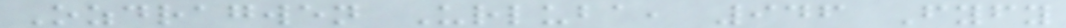Ozdragwen Urluba, 946 Fyfy
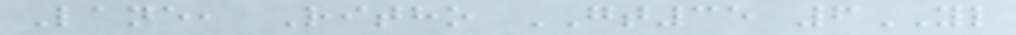Lane, Ritho GT35 6YL
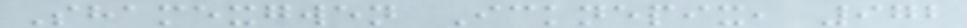Shamexgwen Icknepix, 972
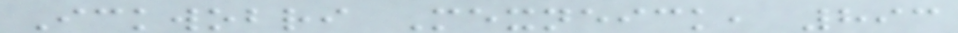Ickwobri Mexneick, 893
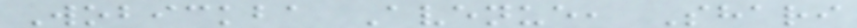Wobickba Avenue, Shari
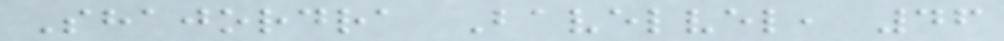Shajordra Bavelvel, 46
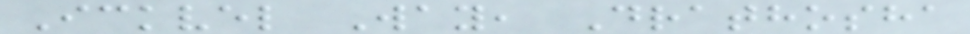Ickvel Way, Drathosha
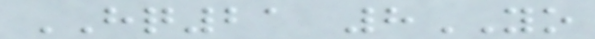HQ21 8YO
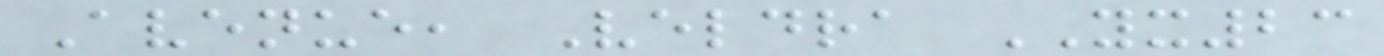Avenue, Veldra YX23
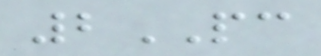2PC
